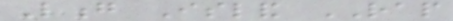Long Island RAP
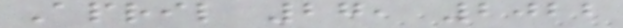April 27, 2022
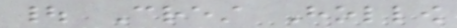| Crest Hollow
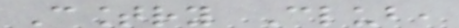Country Club,
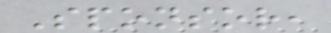Sponsor,
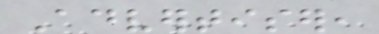Advertiser,
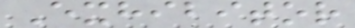Exhibitor
